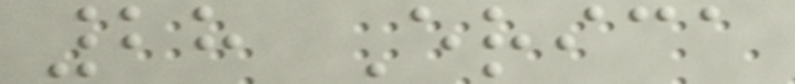28 Erica
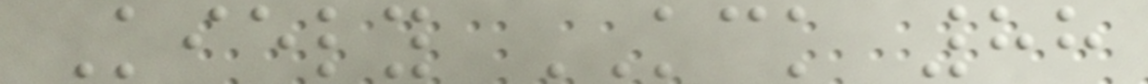Kiely KCK 88
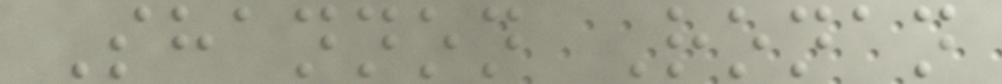Shannon Ronan
